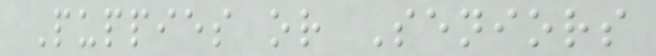Puppies or Seniors
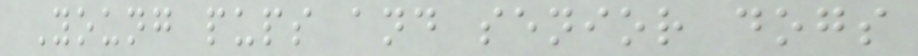Young pups and senior dogs
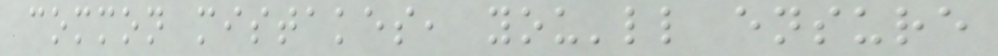common mistakes, you'll ensure
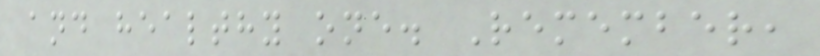and healthy one. Remember,
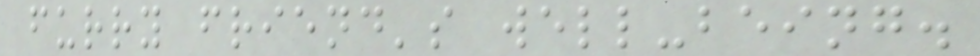furry friend's well-being.
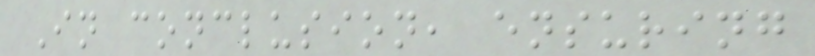In conclusion, ensuring
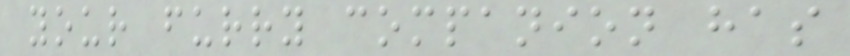your furry companion has
